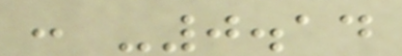: -0.14
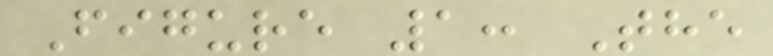Figure 1: The
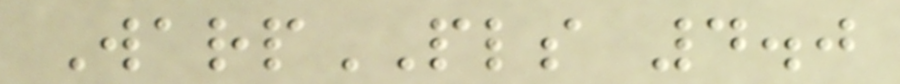WarpPLS 4.0
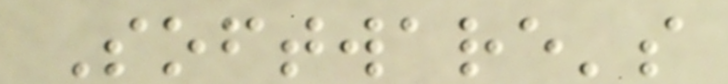Software's
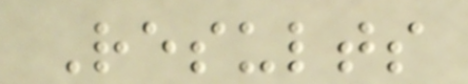Results
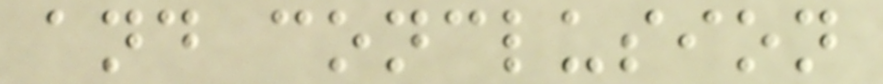and conclusion
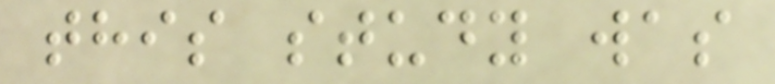this study was
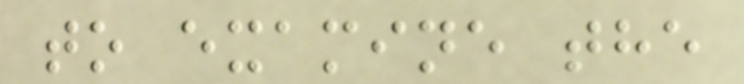to examine the
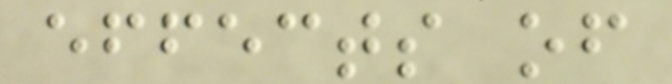effects of
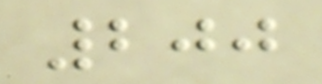200
